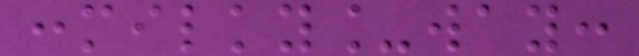:milky_way:
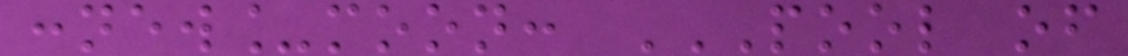:new_moon: POOL OF
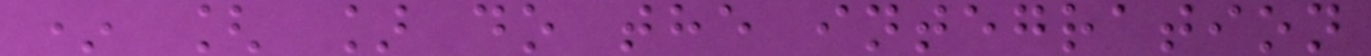* [ ] do the integration
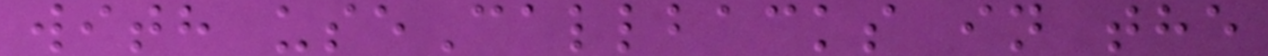with useCallbacks in the
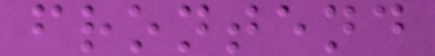frontend
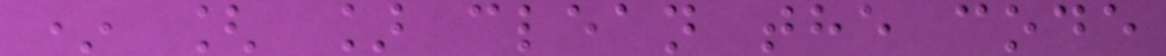* [ ] clean the code
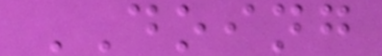DOING
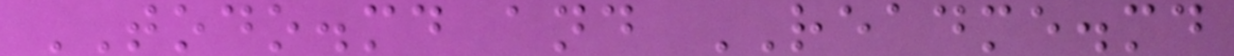TODO.md and README.md
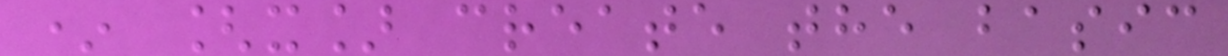* [x] create the basic
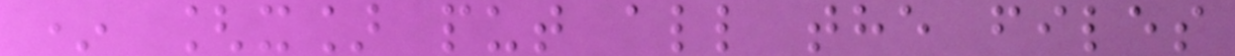* [x] put all the files
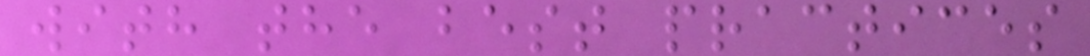with the best practices
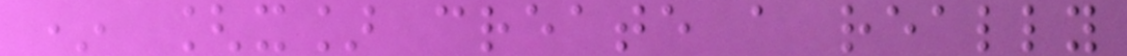* [x] create a really
